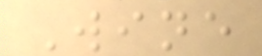Wine
